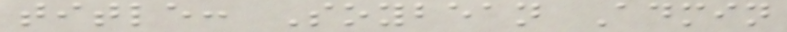title: Soybean Admin
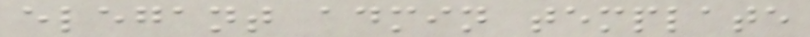elegant admin template
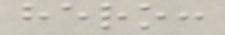hero:
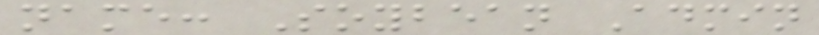name: Soybean Admin
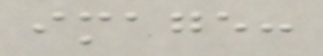image:
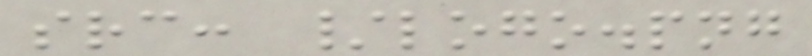src: /logo.png
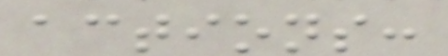actions:
